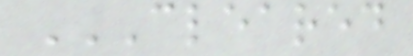CLEARED
